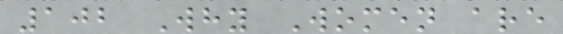102 Why Women are
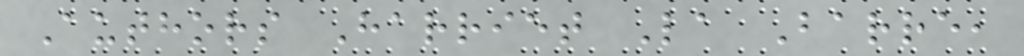Authors Harriet La Barre,
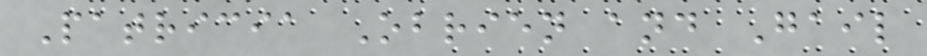Patricia Obrien and Gail
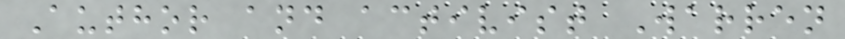Author and activist Warren
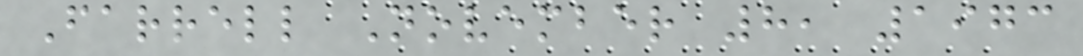Farrell November 8, 1973
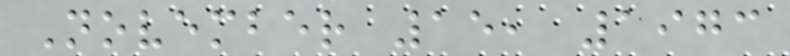November 15, 1973
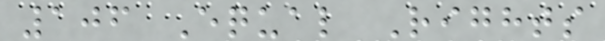106 Equal Rights
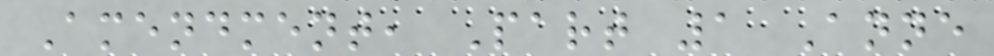Amendment, Part 1 Anne
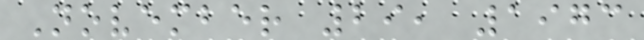November 29, 1973
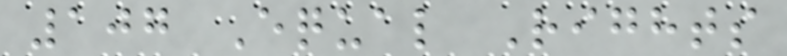107 Equal Rights
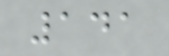141
